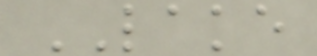LAKE
